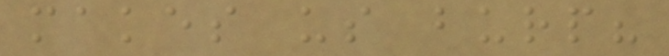makes us burp?
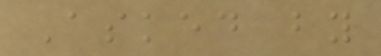Asked by
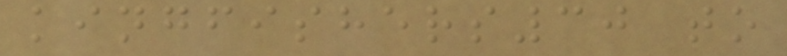kingfishers30 to
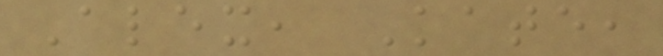Alex, Kate,
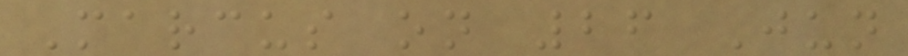Marcus on 26 Jun
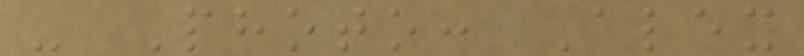- Photo: Alex
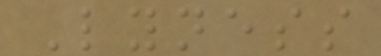Lyness
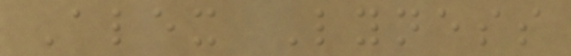Alex Lyness
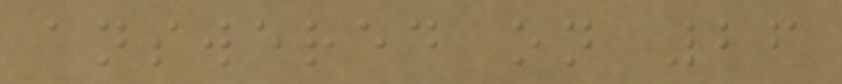answered on 26
